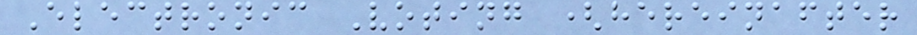Electronic Voting (hereinafter
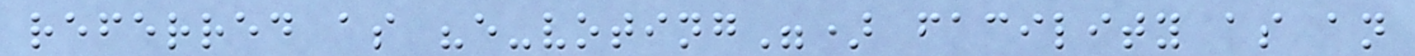referred as "e-voting") facility as an
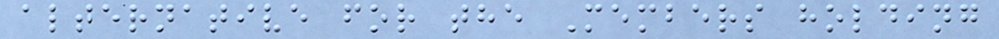alternative for the Members holding
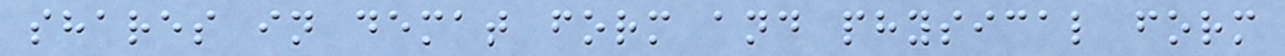shares in demat form and physical form
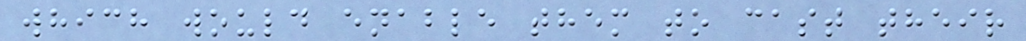which would enable them to cast their
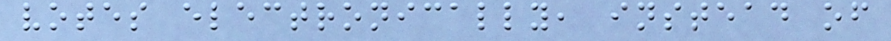votes electronically, instead of
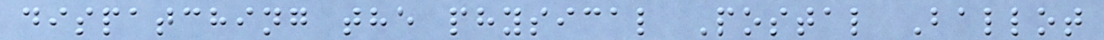dispatching the physical Postal Ballot
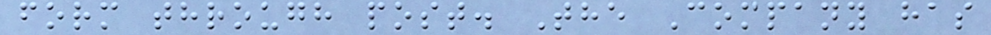form through post. The Company has
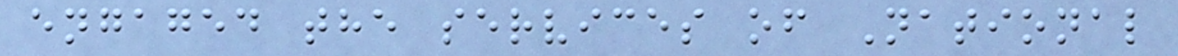engaged the services of National
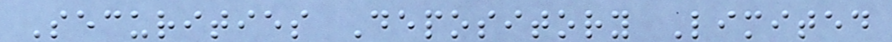Securities Depository Limited
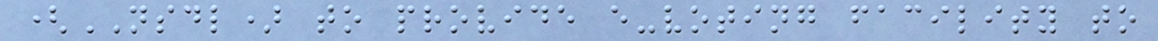(NSDL) to provide e-voting facility to
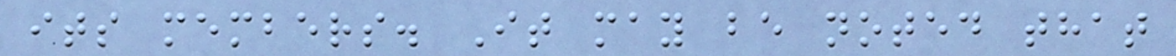its members. It may be noted that
